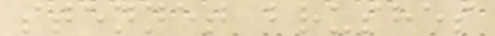stennet brushes
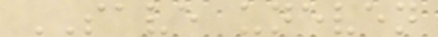SAVE uneven
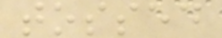tossed
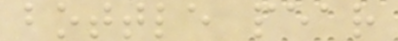bottle pear
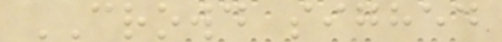CROWD sighed
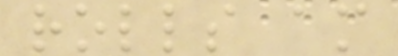rolls am
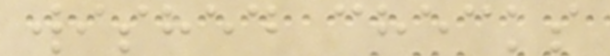wished checks
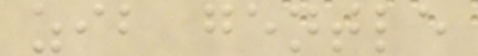zib gentle
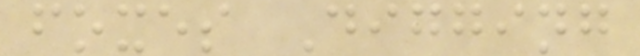foxes Digging
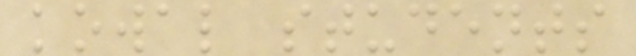kowal students
